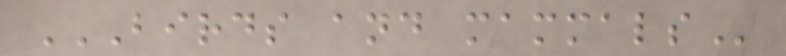BIRDS AND MAMMALS
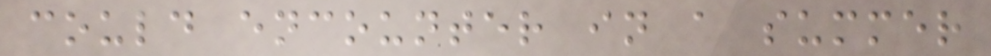could encounter in a summer
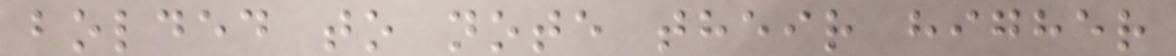bolded to note their higher
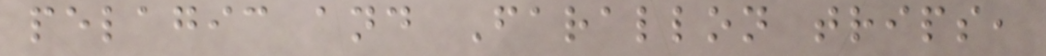pelagic and Farallon trips,
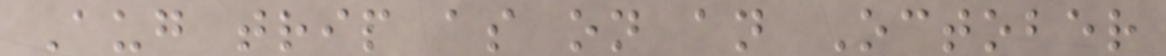Aug trip as on an October
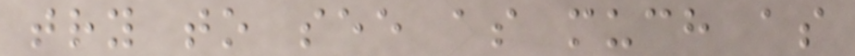try to see as much as
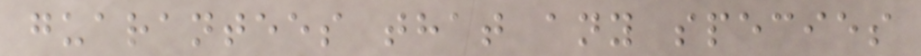guarantees that any species
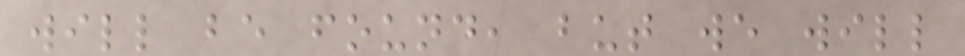will be found, but we will
